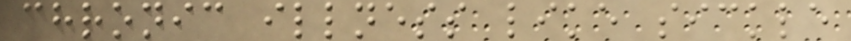chronic illness like sickle
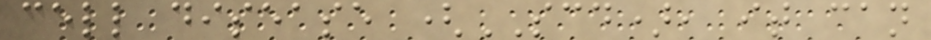cell disease (SCD), it can
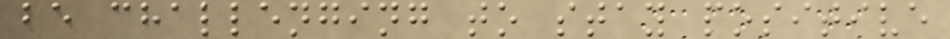be challenging to stay positive
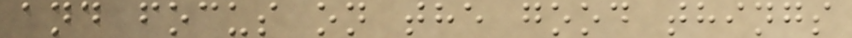and focus on the good things
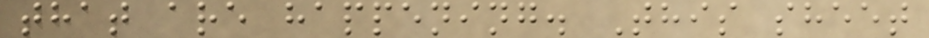that are happening. This sheet
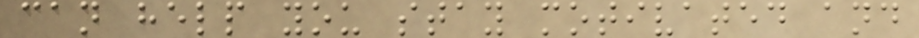can help you stay motivated and
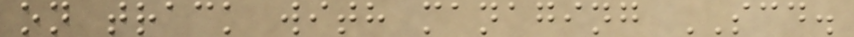on track with managing SCD.
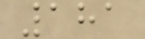181
